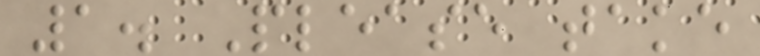1. Please take
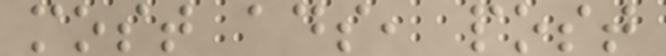most ads, post
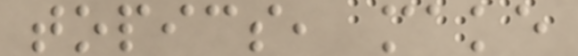topics, make
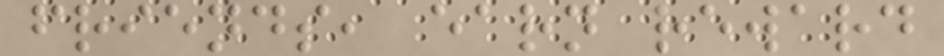friends, earn reward
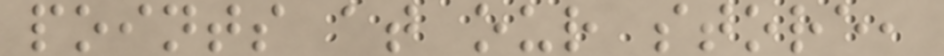points at our store,
